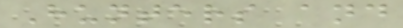Hunters and
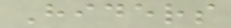Hiders
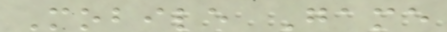Mobile Game
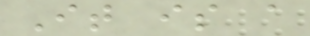It is a
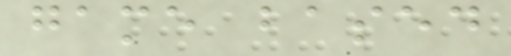game based
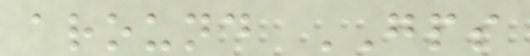around GPS
